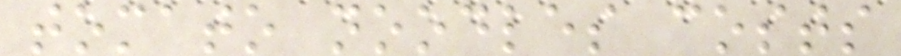tomato noodles costs
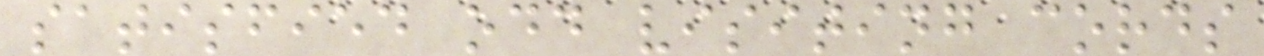satisfied odd visiting cords
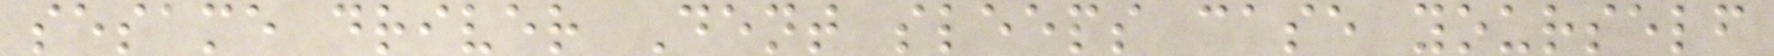sesame driver Dent sleeps case yourself
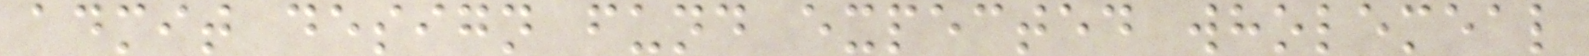admit design fund expected wholemeal
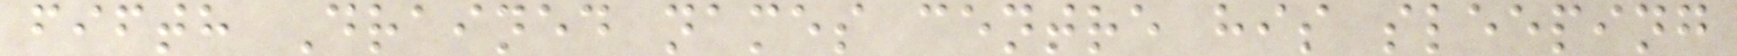fifth Drained names centre his sleeping
